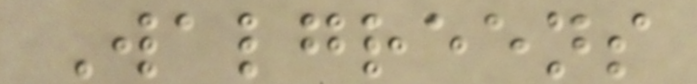Walgreens
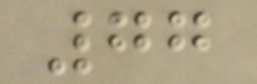77
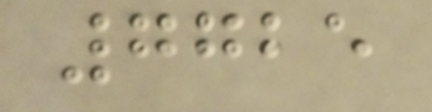7725
